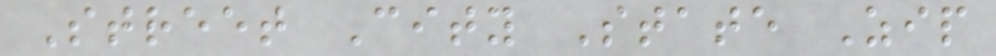Street City State Zip
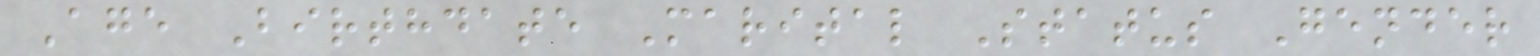Age Birthdate Marital Status Gender
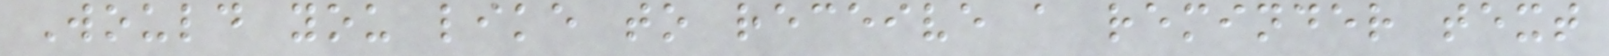Would you like to receive a reminder text
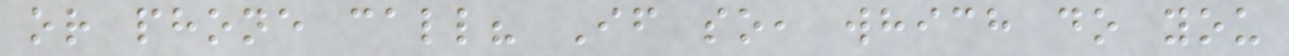or phone call? If so, which do you
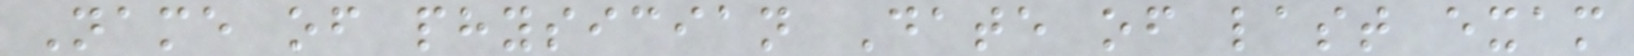Name of physician Date of last exam
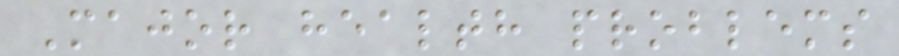Major health problems
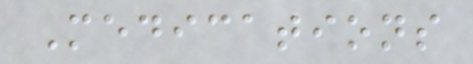Medications
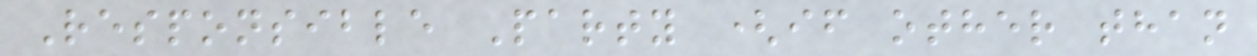Responsible Party (if other than
